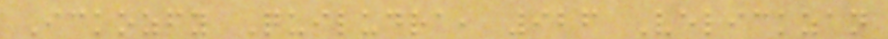Ickozfy Quiludra, 926 Velickzan
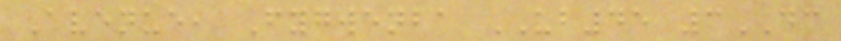Avenue, Fygwenba UB45 3DC
